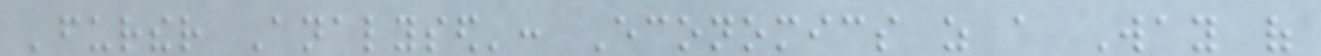'further Analysed': Economics as a Way of
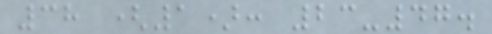38 (1): 23-47.
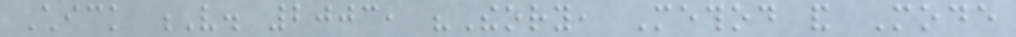Chick V. 2003, "Theory, Method and Mode
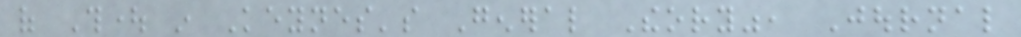of Thought in Keynes's General Theory", Journal
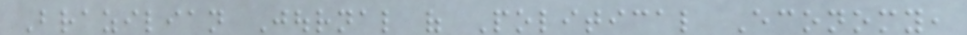Brazilian Journal of Political Economy,
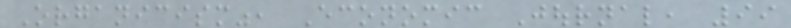Organicism", Economic Journal, 99
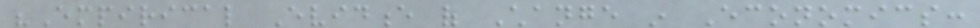"Empirical Evidence of Change in Economics:
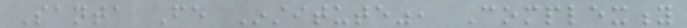Santa Fe Institute", Complexity
